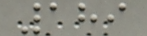189
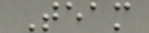Team
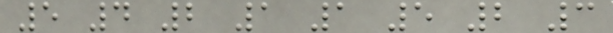5 4 2 1 1 5 2 3
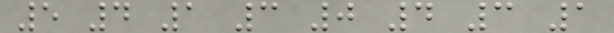5 4 1 3 0 4 3 1
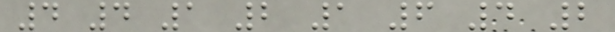4 4 1 2 1 6 4 2
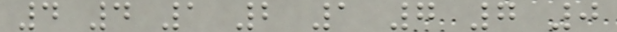4 4 1 2 1 7 7 0
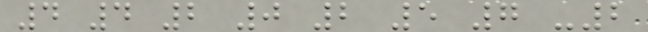4 4 2 0 2 5 7 -2
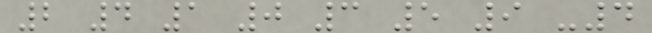2 4 1 0 3 5 9 -4
